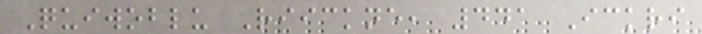Quiwoblu Riickne, 441 Ickri
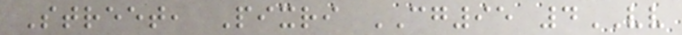Street, Pixri CG95 4VV
